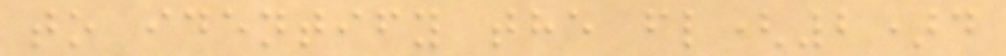to identify the fl(2)d
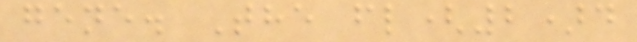gene. The fl(2)d
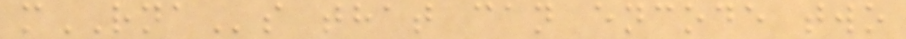mRNAs that can encode two
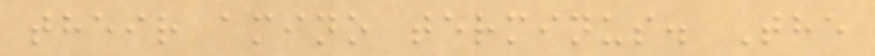their amino terminus. The
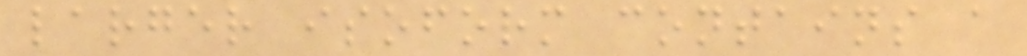larger isoform contains a
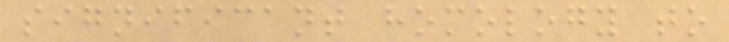significant homology to
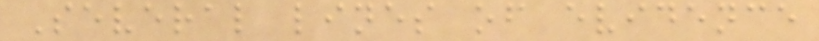Several lines of evidence
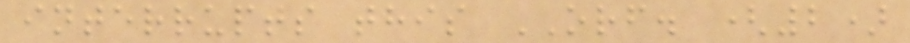interrupts this ORF. (2)
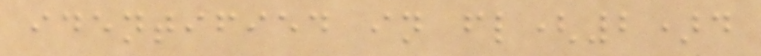identified in fl(2)d
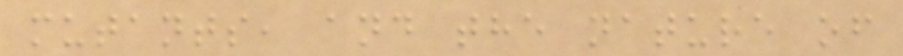mutants, and the nature of
